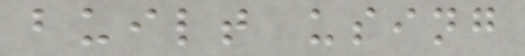built using
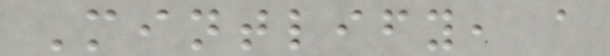Mintlify, a
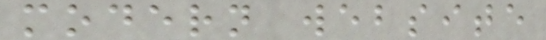modern website
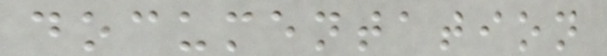documentation
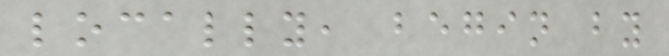locally, begin by
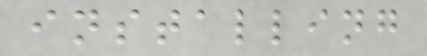installing
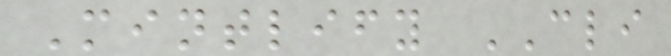Mintlify CLI
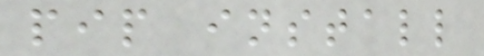pip install
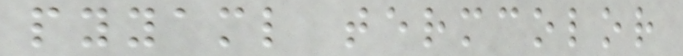pyyaml termcolor
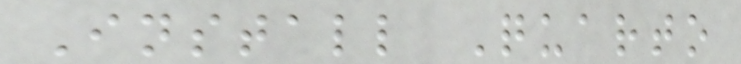Install Quarto
